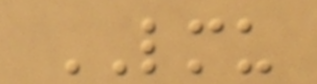LMU
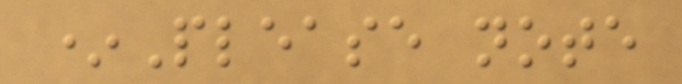*Please note
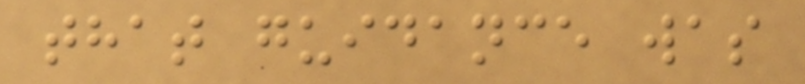that guidance was
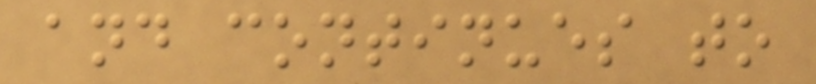and continues to
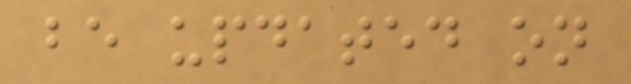be updated on
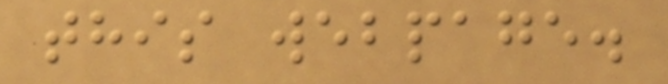this webpage.
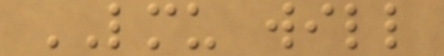LMU will
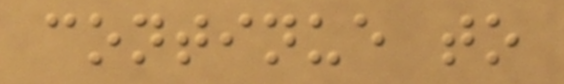continue to
